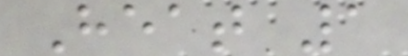Heat 1
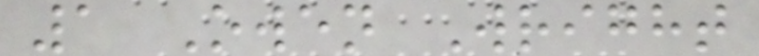1 Owen Wright
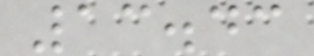13.43
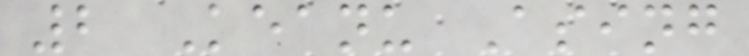2 Keanu Asing
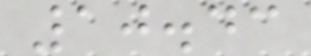10.43
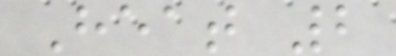Heat 2
